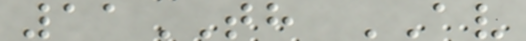11TH AV
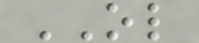OL
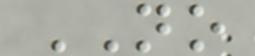NO
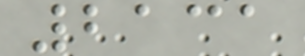2131
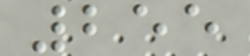255
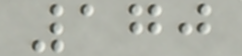170
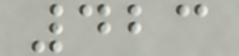423
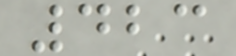423
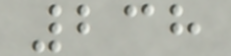238
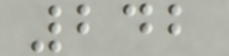242
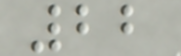22
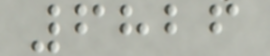6826
